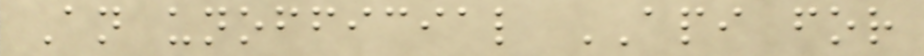An unofficial API for
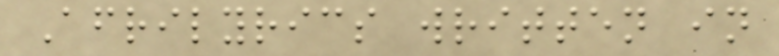Afrilyrics written in
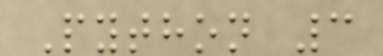Python 3
